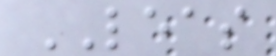LEAS
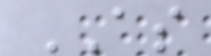AS
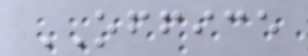OFFICE
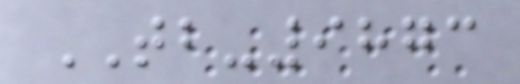TB-9873
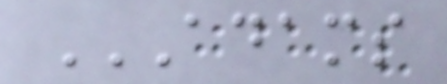ADAMS
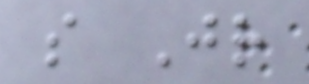s Jr
